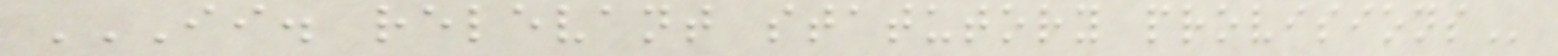II. RELEVANT STATUTORY PROVISIONS
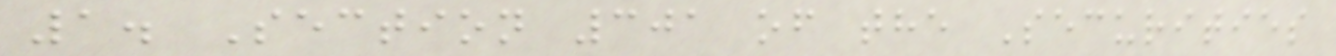1. Section 301 of the Securities
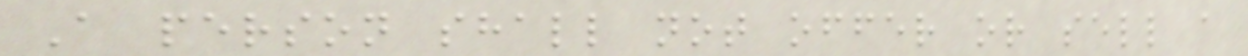A person shall not offer or sell a
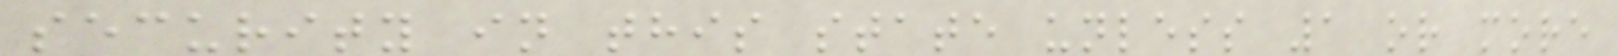security in this state unless 1 or more
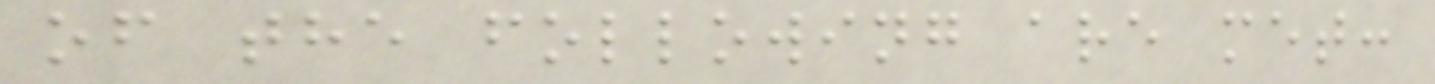of the following are met:
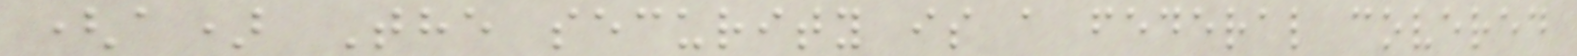(a) The security is a federal covered
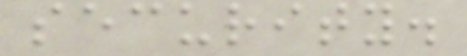security.
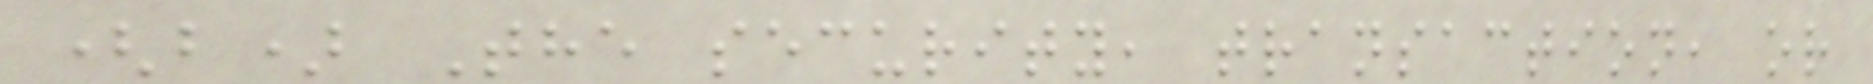(b) The security, transaction, or
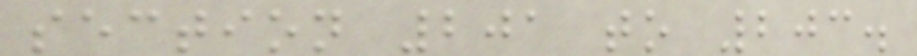section 201 to 203.
